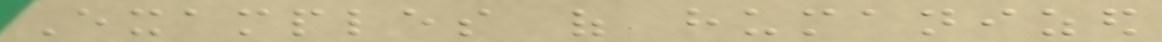Examples of humanized
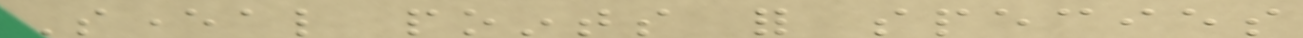Several points for species
